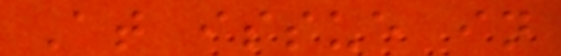At issue in
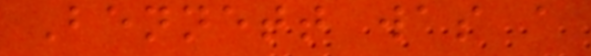Bennett was a
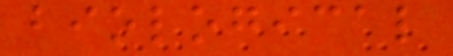biological
